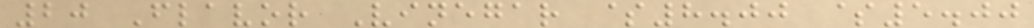20 Flavor Vinegar $8.00 $5.00
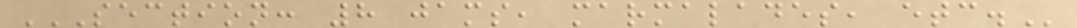SECTION: 8 JAMS, MARMALADES, ETC.
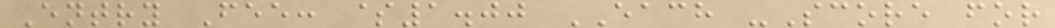Entry Fee: $1.00 EACH -Score for
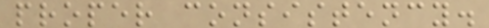proper consistency.
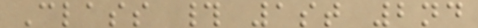Class # 1st 2nd
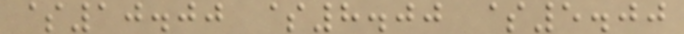$10.00 $8.00 $5.00
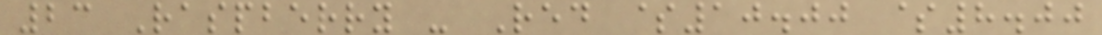23 Raspberry - Red $10.00 $8.00
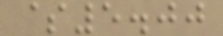$5.00
